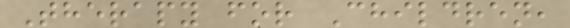Therapy for Children,
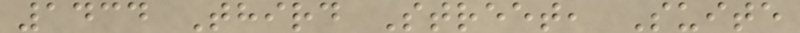1434 Third Street, Suite
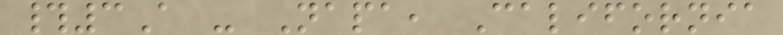#3A - Napa, California
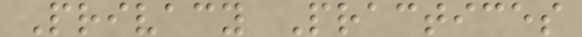Privacy Practices
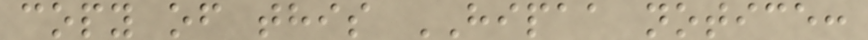copy of this HIPAA notice:
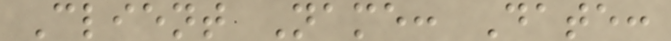Client Name: Date:
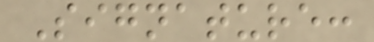Signature:
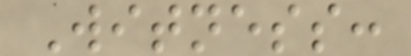Witness:
